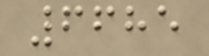6685
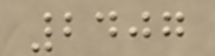2407
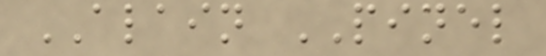ALAIN PINEL
